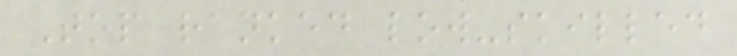Top ranked low-skilled
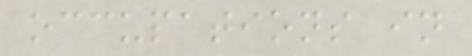occupations in
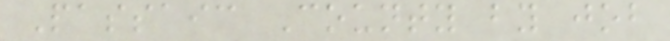Passaic County by job
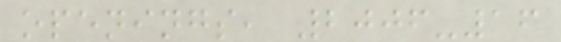openings, 2006-16
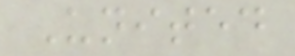United
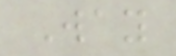Way
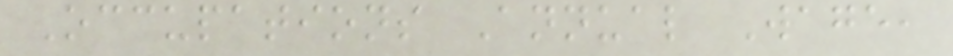Occupations Annual Wage,
